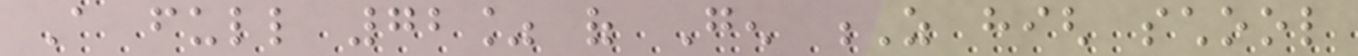A full 72% of Gen Z high school
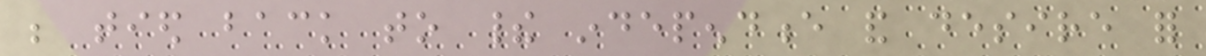be tied back to their independence and desire for
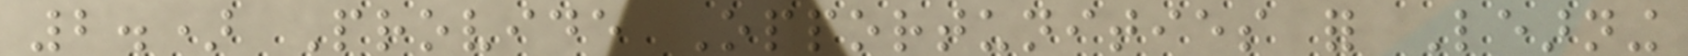2.) Provide Opportunities for Learning
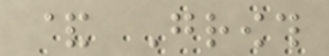& Growth
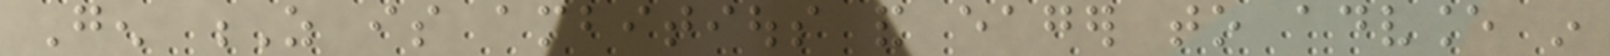Gen Z is ambitious and eager to advance in
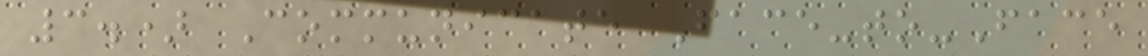3.) Communicate Face-to-Face
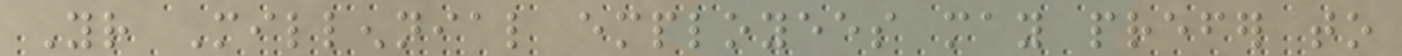Your Millennial employees may prefer to
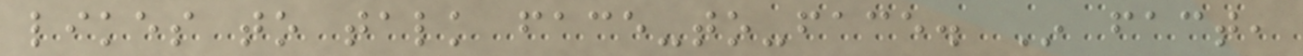likes to talk face-to-face. In fact,
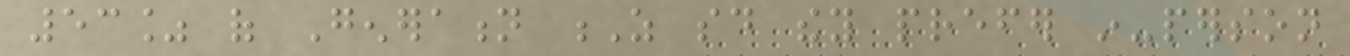53% of Generation Z said they prefer in-person
